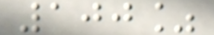100%
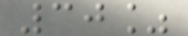30%
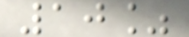10%
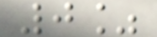0%
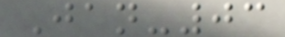Jan-03
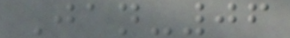Jan-06
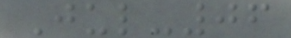Jul-06
